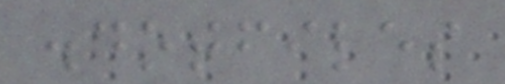.dotfiles
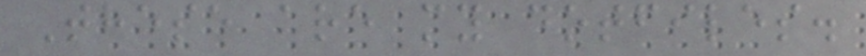These are my dotfiles.
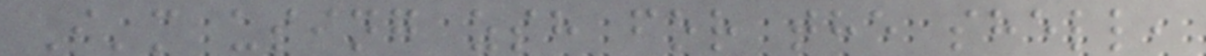I'm using zsh for the shell,
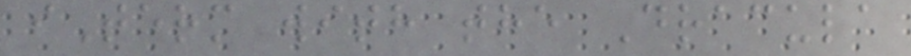iTerm with the Dracula
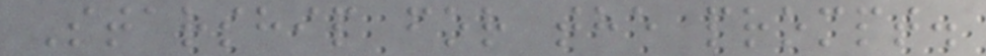Starship for the prompt.
